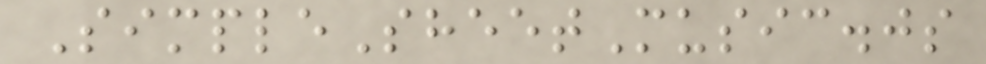SimpleSheetMusic.js
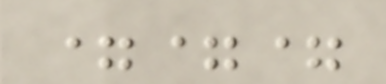===
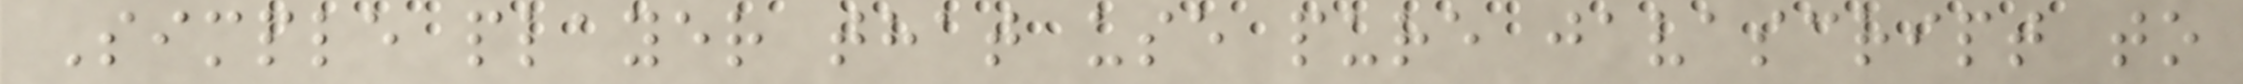Simple player that use pure javascript to
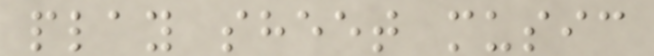play sheet music
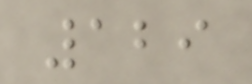129
